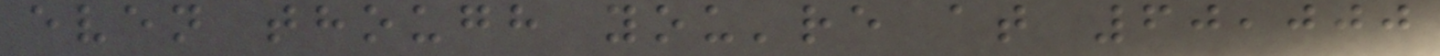even though you're at 60,000
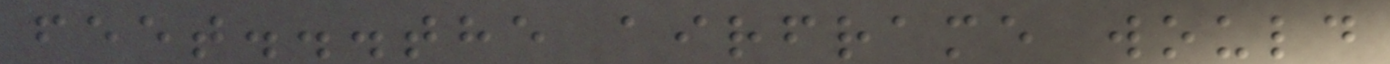feet...the airframe would
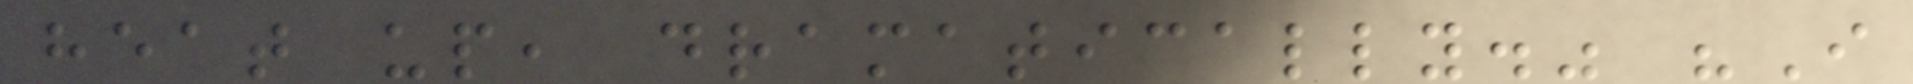heat up, dramatically." "I
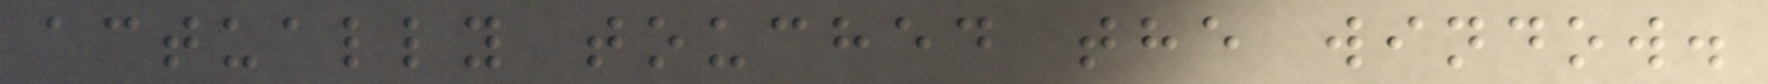actually touched the window.
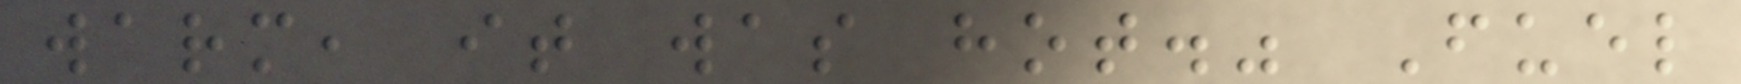warm, it was hot." Fuel
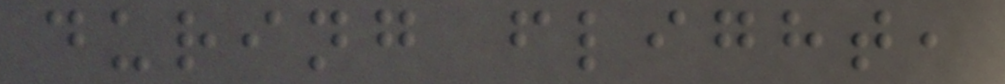during flight,
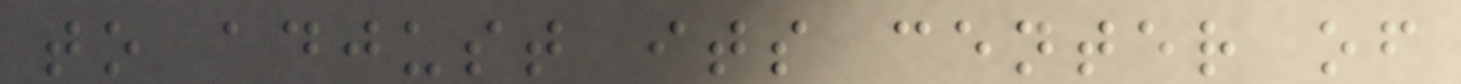to adjust its center of
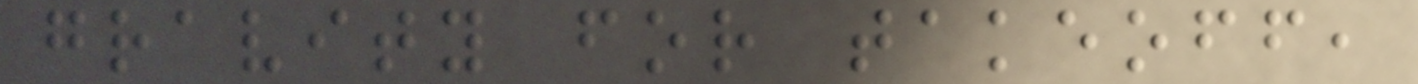gravity for takeoff,
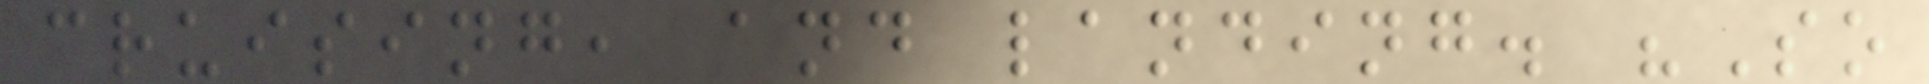cruising, and landing. "So
